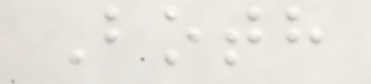Both
